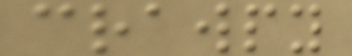crawpy
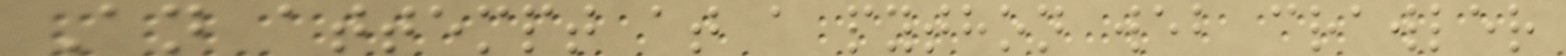An attempt at a python web crawler
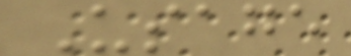Usage
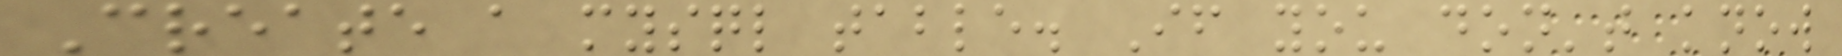Create a mysql table. If you don't know
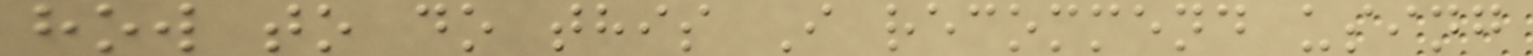how to do this I recommend using
